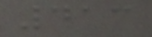413
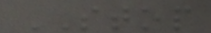STOP
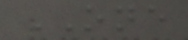ONE
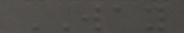WAY
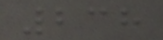238
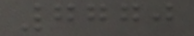7770
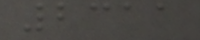2311
